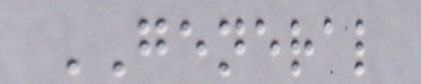GENERAL
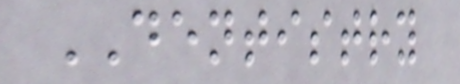DENTISTRY
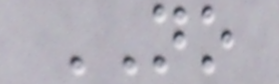NO
